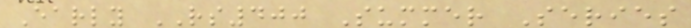Early RS400 Summer Series
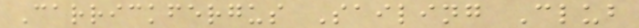Carrickfergus Sailing Club
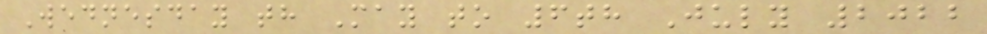Wednesday th May to 6th July 2022
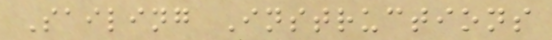Sailing Instructions
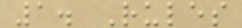1. Rules
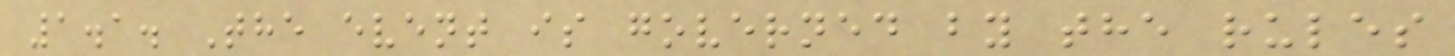1.1. The event is governed by the rules
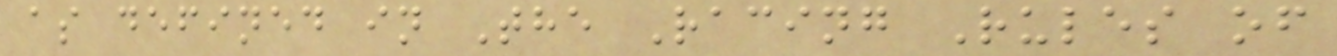as defined in The Racing Rules of
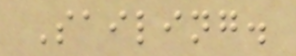Sailing.
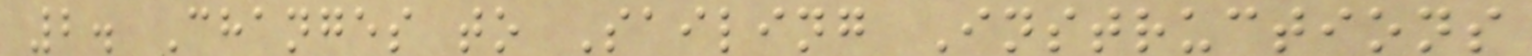2. Changes to Sailing Instructions
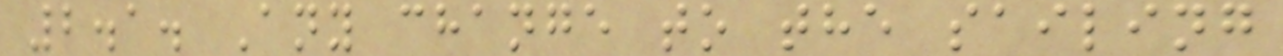2.1. Any change to the sailing
